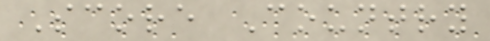Score Country
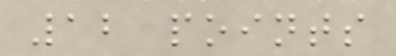12 points
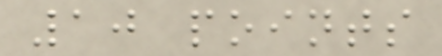10 points
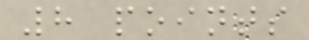8 points
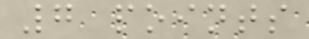7 points
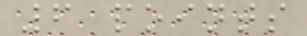6 points
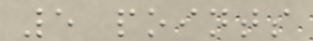5 points
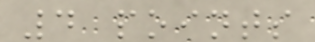4 points
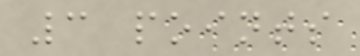3 points
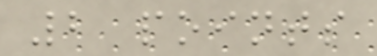2 points
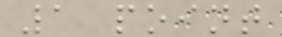1 point
